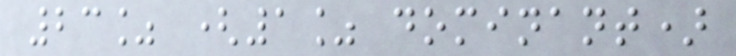23% (1% dominant)
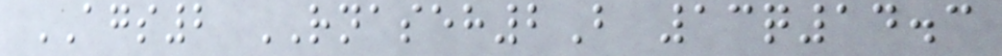AGS2 RNASEH2B 13q14.3
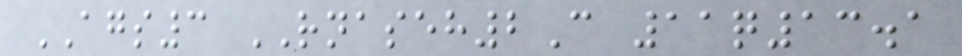AGS3 RNASEH2C 11q13.1
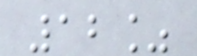12%
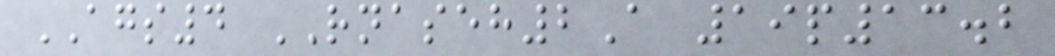AGS4 RNASEH2A 19p13.2
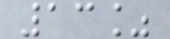13%
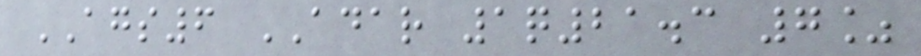AGS6 ADAR 1q21.3 7%
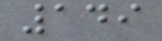149
